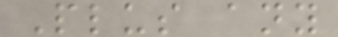Plus any
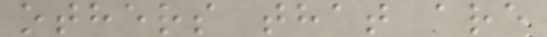others that are
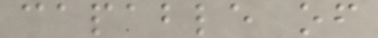capable of
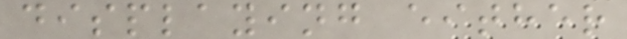displaying either
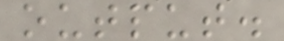output.
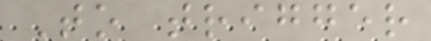To trigger
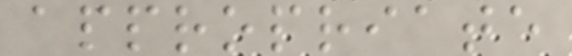appropriate
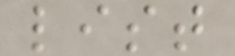list
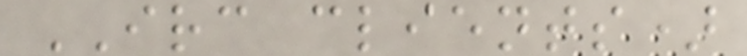IRC clients)
